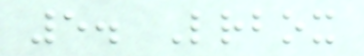5. Letterbox
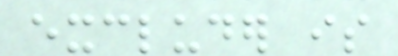excluder is
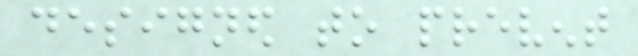designed to prevent
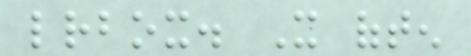letterbox. It often
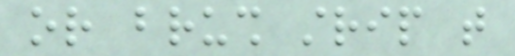or brush strip that
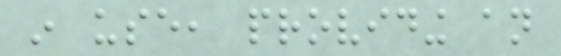in use, providing an
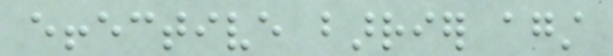effective barrier against
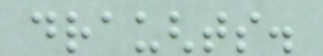draughts.
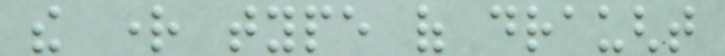the right type of draught
